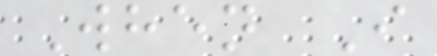When I
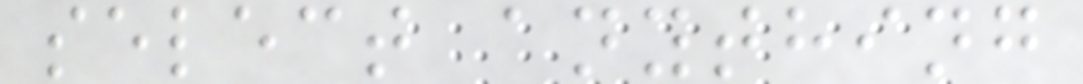select anything
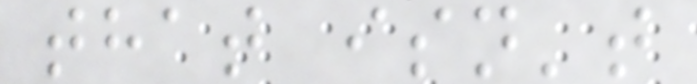that isn't
